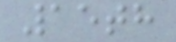15th
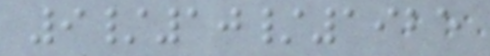9/10/1925
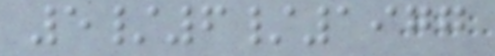5/6/1977
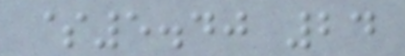$5.40 24
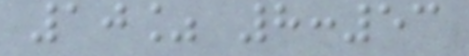10% 8:53
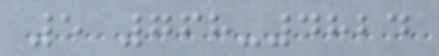5 768-4824
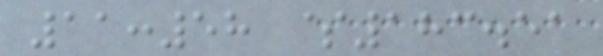11:58 $183.51
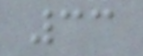33
